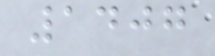1407
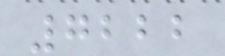7222
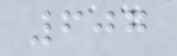607
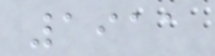1911
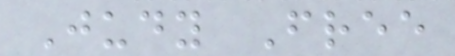Judy Free
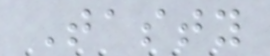Tasty
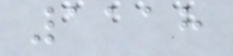1118
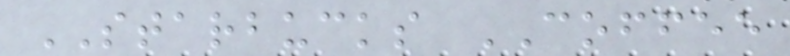STARBUCKS COFFEE
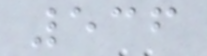536
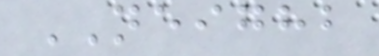NEIGHB
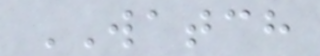WATCH
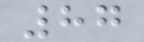87
